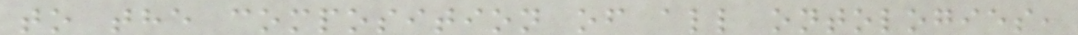to the composition of all ontologies,
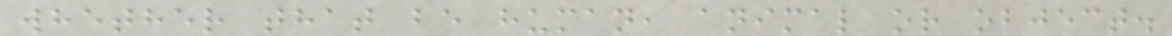whether that be human, animal or object.
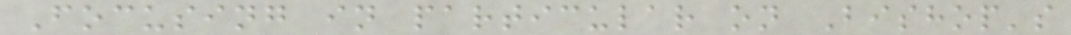Focusing in particular on Bishop's
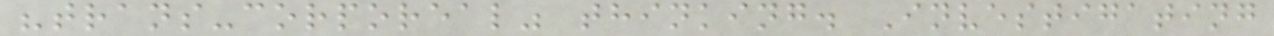"trans-corporeal" thinking. Investigating
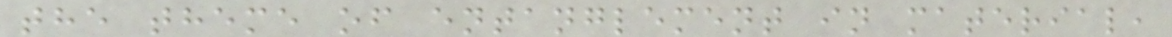the theme of entanglement in material,
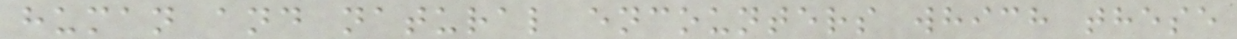human and natural encounters which these
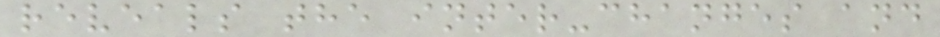reveals the inter-changes and
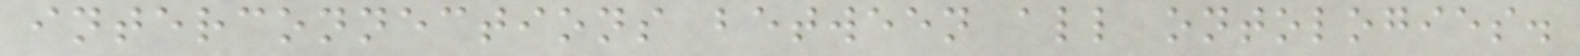interconnections between all ontologies.
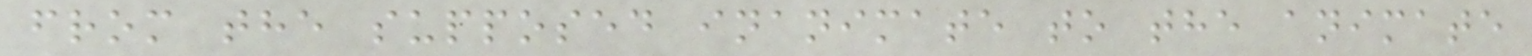from the supposed inanimate to the animate
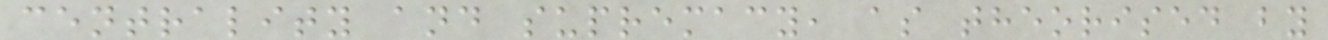centrality and supremacy, as theorised by
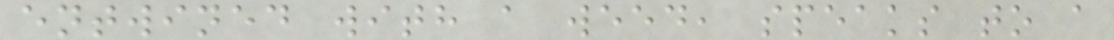entwined with a weed, speaks to a
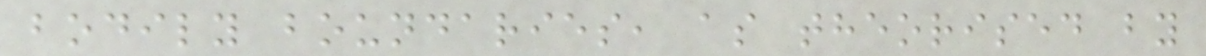bodily boundaries, as theorised by
